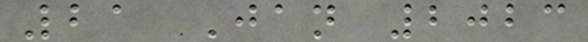21 Jan 2023
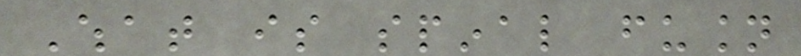What is spinal fusion
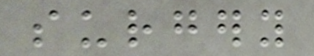surgery
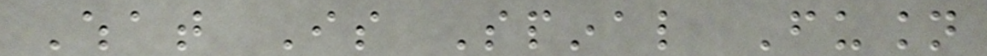What Is Spinal Fusion
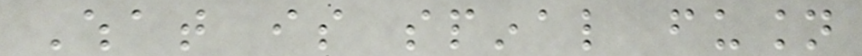What is spinal fusion
